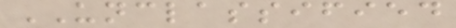UNCLASSIFIED
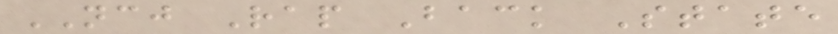NCJ Rap Back State
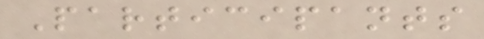Participants
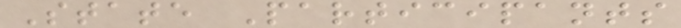State Participants
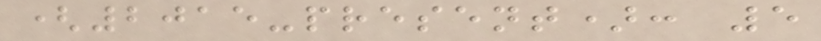(2015-present): 5
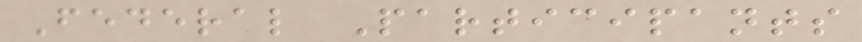Federal Participants
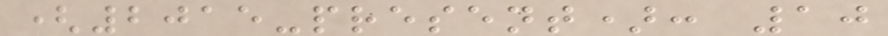(2015-present): 10
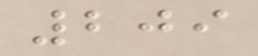209
